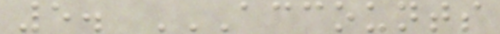5. ACCOUNTS
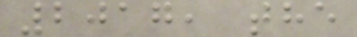2017, the
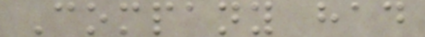Company had
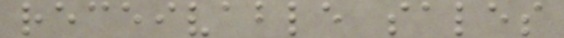receivable sales
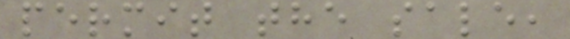permit the sale,
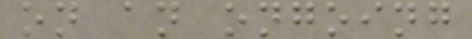on an ongoing
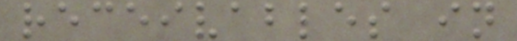receivables in
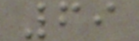69
